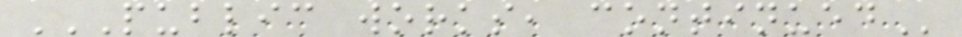PUBLIC WORKS, CONTINUED
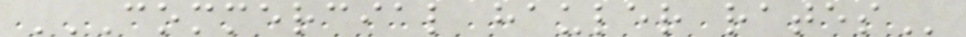COMMERCIAL HAULER RATES
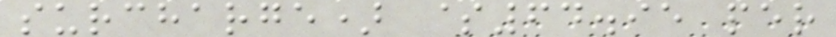surcharge) $64.95 per
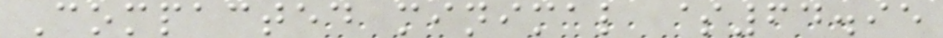Compacted minimal $64.95
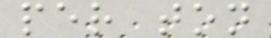per ton
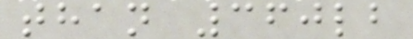than 360lb
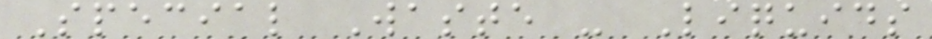Special Waste - Liquids
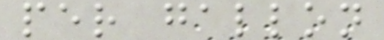per gallon
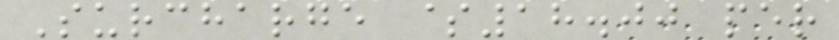Surcharge $18.00 per
